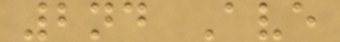2nd Ave
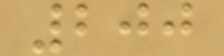200
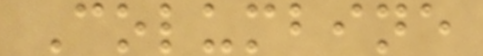Columbine
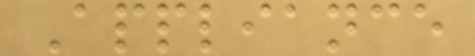Appliance
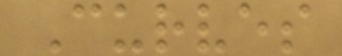Curves
